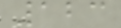123
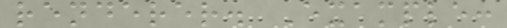renderer. Example:
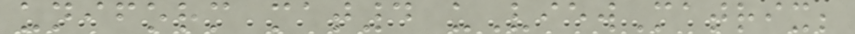uniform mat4 uViewMatrix;
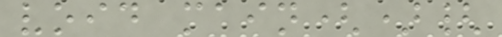void main(){
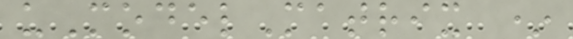uModelMatrix *
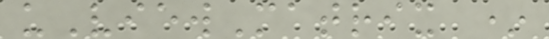uViewMatrix *
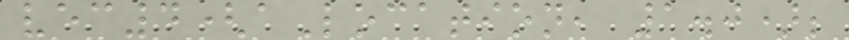vec4(aLocation, 1.0);
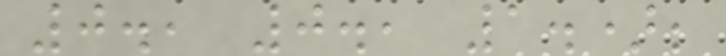0., 0., 1.);
